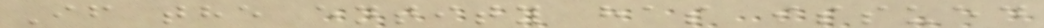If the entity has issued
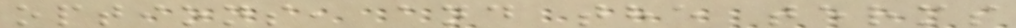options, and the terms
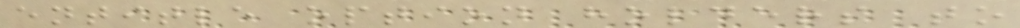entitle option holders to
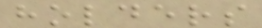holders
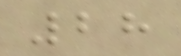28
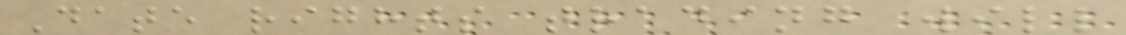Date rights trading will
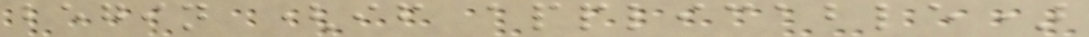begin (if applicable)
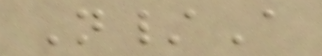N/A
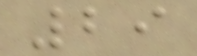29
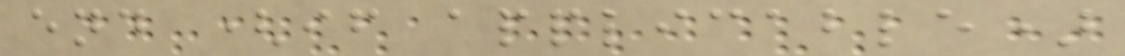end (if applicable)
